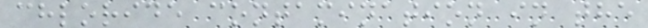chloride contamination in the
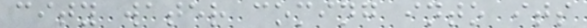city water coming into its
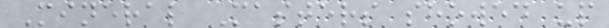Mineral Masters showed up
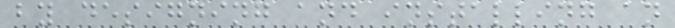by designing and installing an
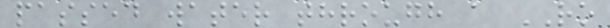passed water through a RO
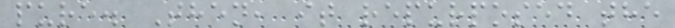pure. Then, it repurposed the
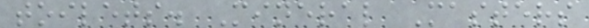toilets. Mineral Masters
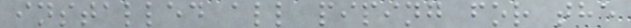installed all piping for the
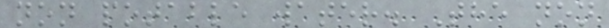non potable water. The non
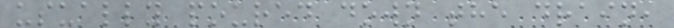usually poured down the drain,
